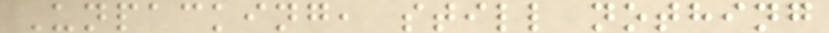Unpacking, still nothing
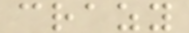crazy
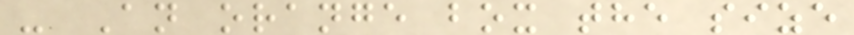- An orange box the size
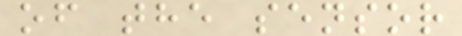of the sensor
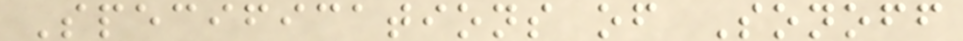Specifications of Sonoff
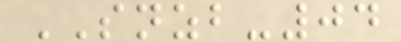SNZB-04
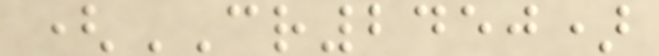(CR2450)
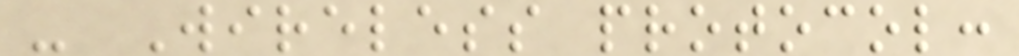- Wireless protocol:
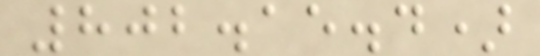802.15.4)
